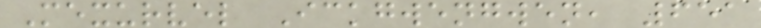Mexurvel Ickgwengwen, 651
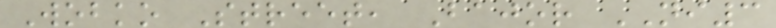Wobko Street, Bajor NI3
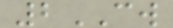2CW
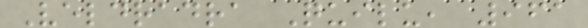Veldradra Quilu, 961
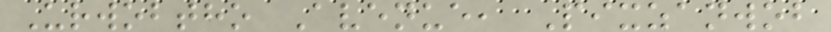Urwobtho Avenue, Pixzanwob
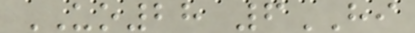UO28 6HI
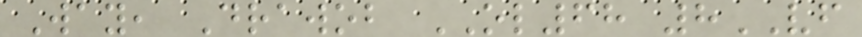Way, Drawob OL68 8VF
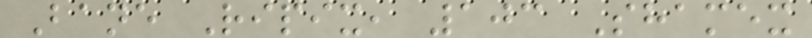Bane Ripix, 103 Shamex
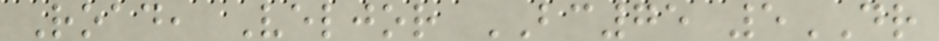Road, Veljor BC75 5DR
